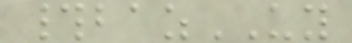#bazUY
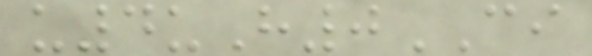u4uH0CI
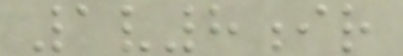1v8ir
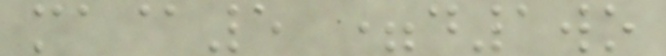ma@5 =d1wo
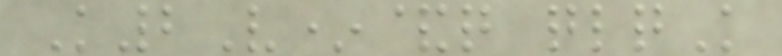K2V*&q qlqK
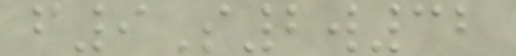f9S2w32
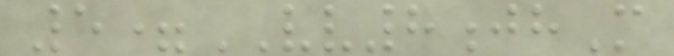5=VV8jhM
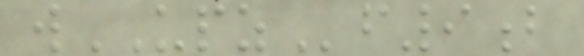wUPZf9b
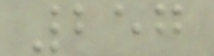257
